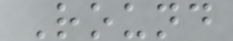Round
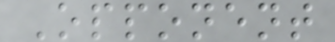Opponent
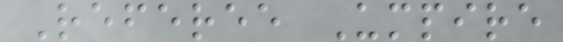Referee Umpire
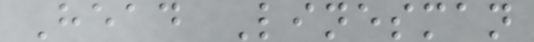Head Linesman
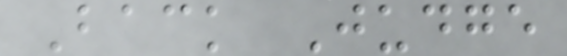Back Judge
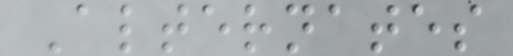Alternates
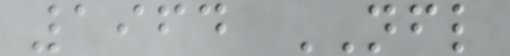1964 NFL
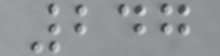247
